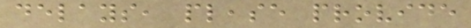delays, please provide
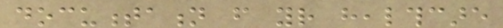documentation from your healthcare
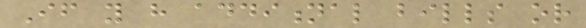If you have additional bills or
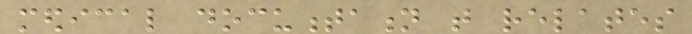medical documentation that relates
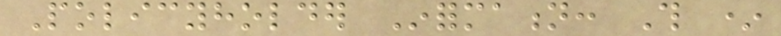Policyholder Information: This *
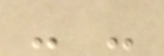- -
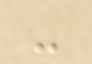-
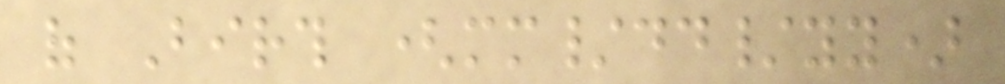of Birth (mm/dd/yy)
